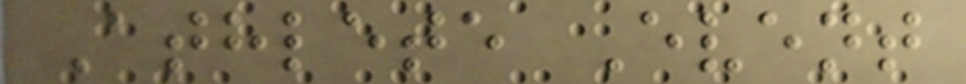Athlete Event
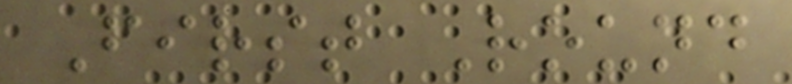First Round
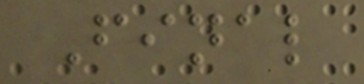Final
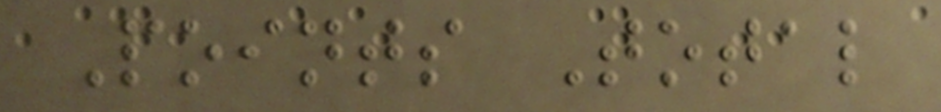Points Total
